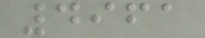4961
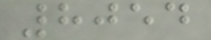8054
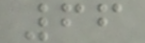66
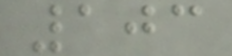103
